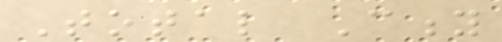Total City
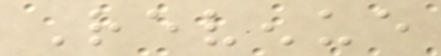Revenue
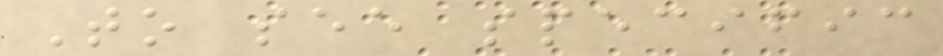To see specific
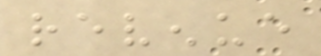revenue
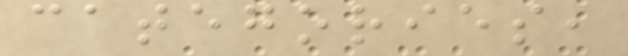categories,
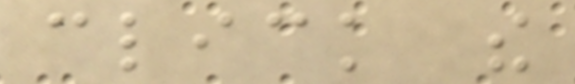click the
